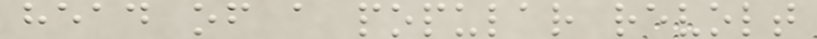head of a popular revolt
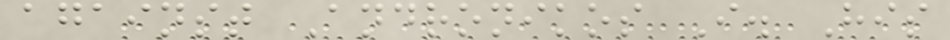against Andronikos I. His
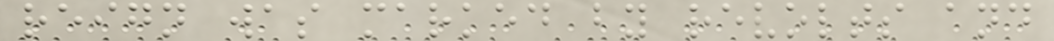reign was marked by revolts and
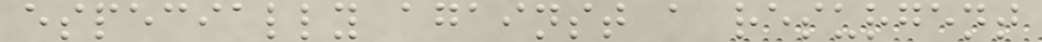especially against a resurgent
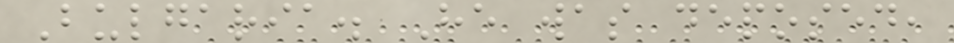Bulgaria. He was deposed,
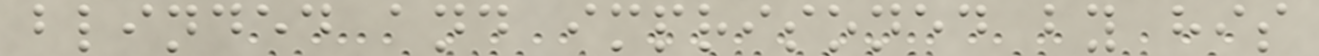blinded and imprisoned by his
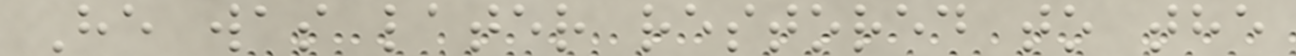He was later restored to the
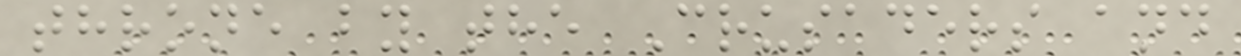throne by the Crusaders and
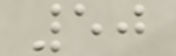50
